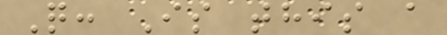Q: Is this a
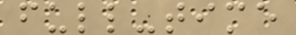full-time
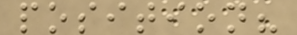position?
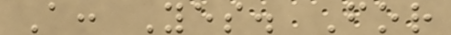A: Yes. For
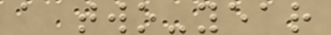a two-year
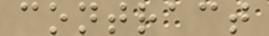contract
